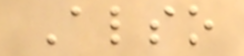Also
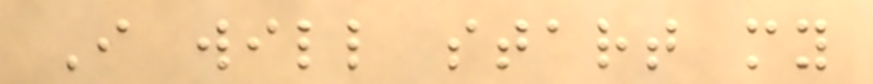I will start my
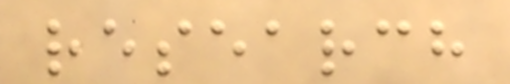research
